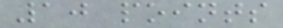10 points
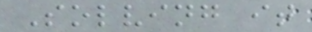Solving it
